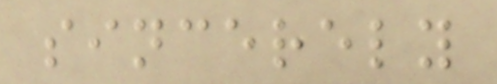sincerely
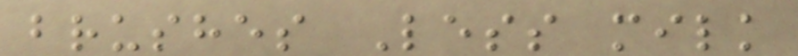brushes Less milk
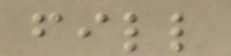fill
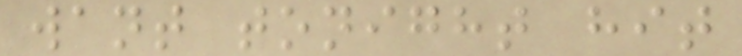want tonight hit
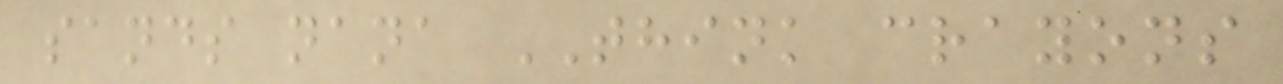sands nana THINK crayons
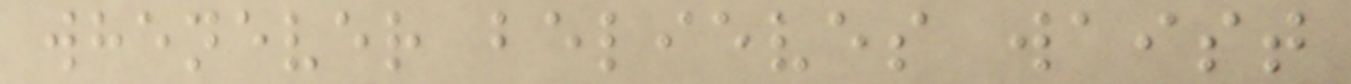whenever believes waist
